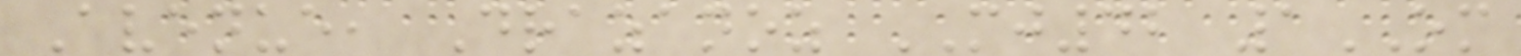Avenue, Drazanoz MJ42 1OM
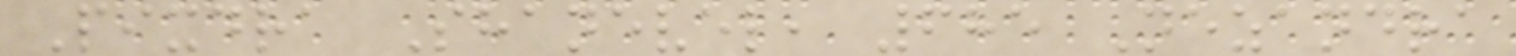Pixdra Shanevel, 685 Nezandra
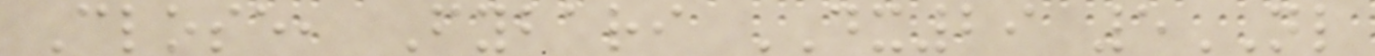Close, Fybari DX29 5NL
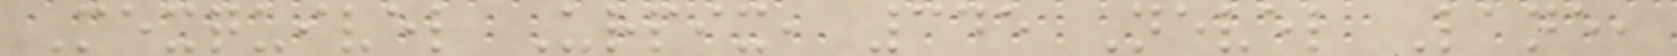Mexquivel Urpix, 345 Nevel Lane,
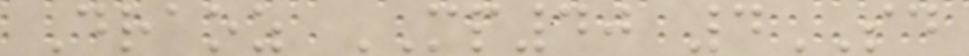Draoz MP40 4SD
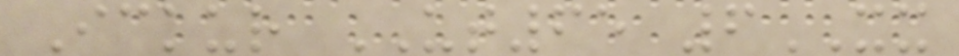Ickur UT65 6XX
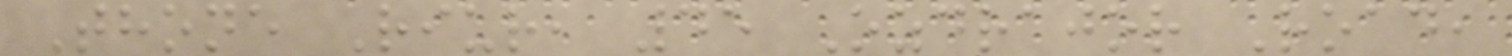Thone Riur, 45 Ozdrajor Road,
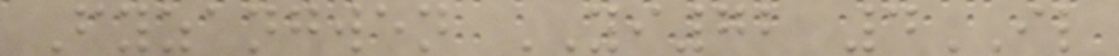Fyzangwen YI72 4IL
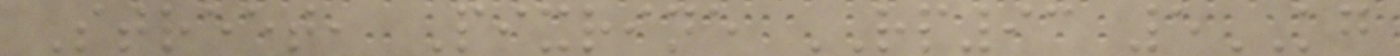Street, Pixrine RP93 5KG
